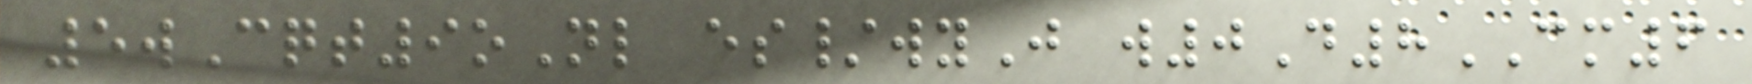5wCqt9oNl es/wyJ w0D8CM6
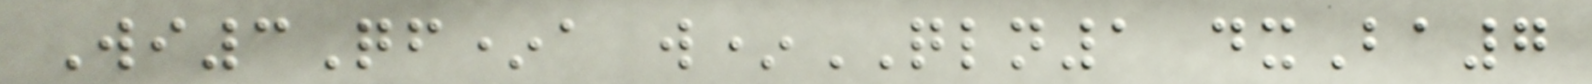Wi3Qf*a w*QLN1 dxBa7
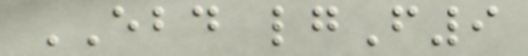EBD lgF9
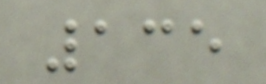135
